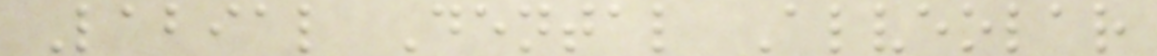Labial Dental Alveolar
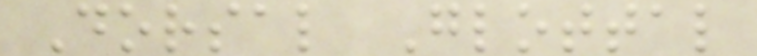Dorsal Glottal
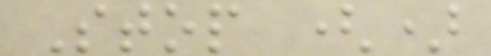Stop ()
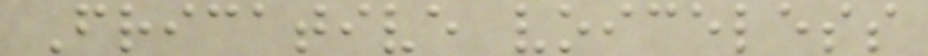Fricative voiceless
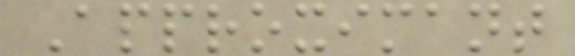Approximant
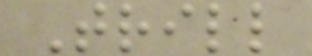Trill
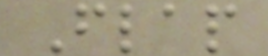Flap
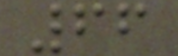66
